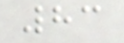83
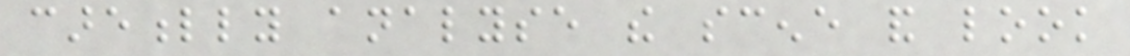carefully analyse the scene and look
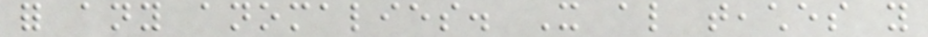for any anomalies. It also teaches you
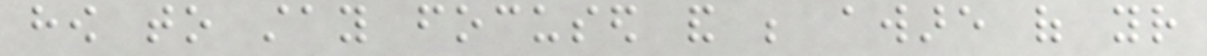how to stay focused and be aware of your
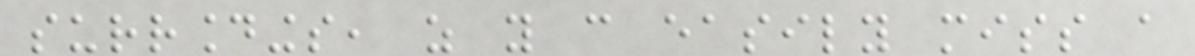surroundings, as you can easily miss a
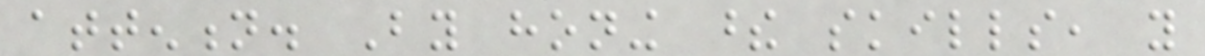attention. By honing these skills, you
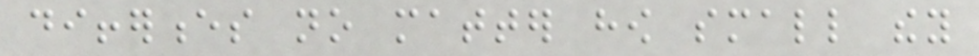differences no matter how small they
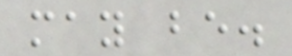may be.
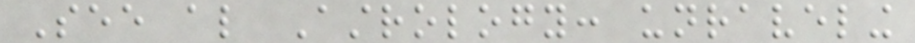See also Astrology: unraveling
